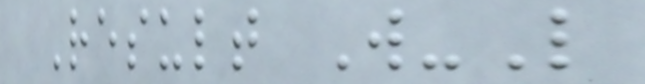Result W-L
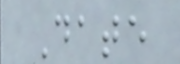Date
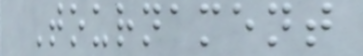Tournament
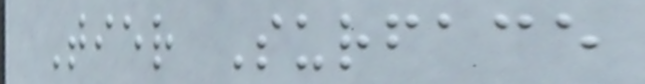Tier Surface
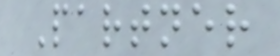Partner
